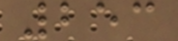253
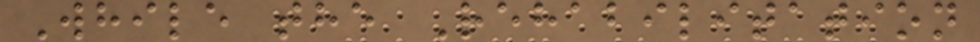While the Rehabilitation
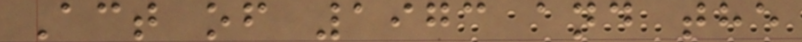Act of 1973 and the
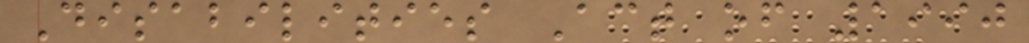Disabilities Act of 1990
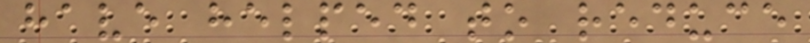have helped to reduce
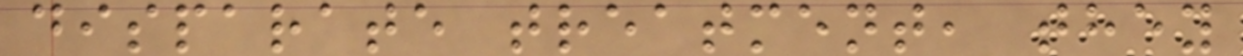disparate treatment, they
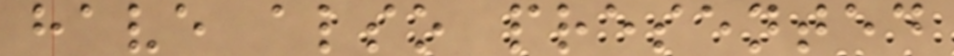have also presented
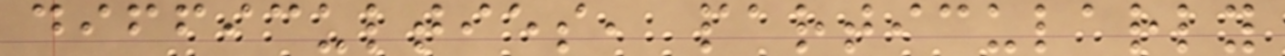difficulties, particularly
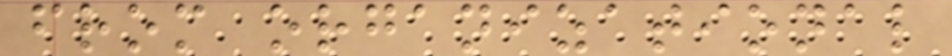from organizational
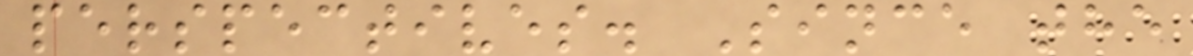perspectives. Since the
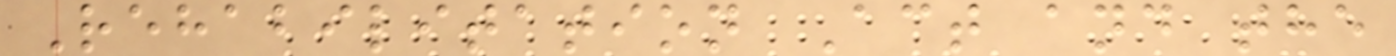Rehabilitation Act and the
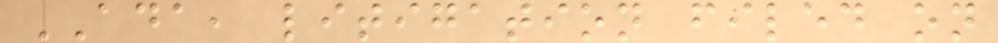ADA, litigation filed on
